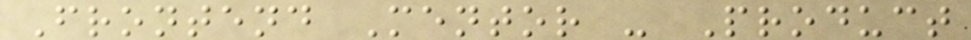Frontend Mentor - Product
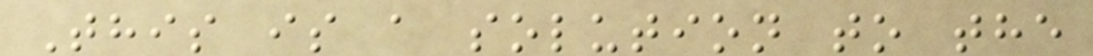This is a solution to the
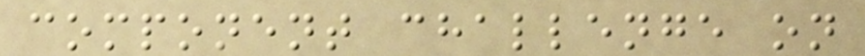component challenge on
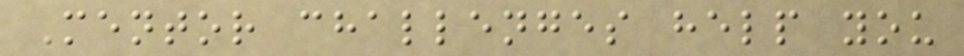Mentor challenges help you
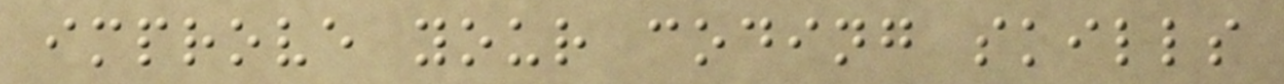improve your coding skills
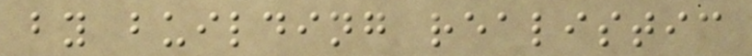by building realistic
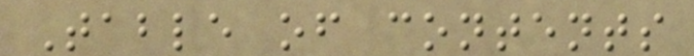Table of contents
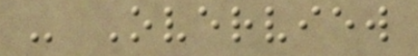- Overview
